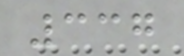337
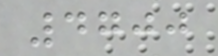4700
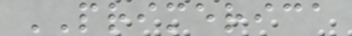PRIMERICA
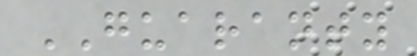GUARANTY
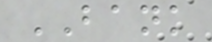BANK
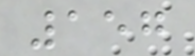157
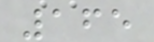165
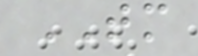TM
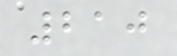210
